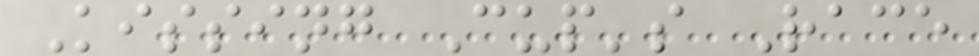Kissing Cup's Race
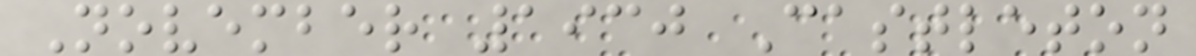November 1930 Castleton
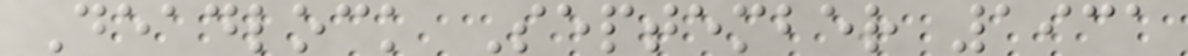Deadlock September 1931
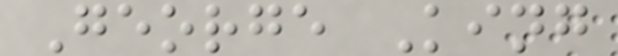George King
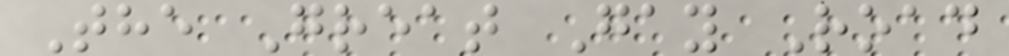The Great Gay Road
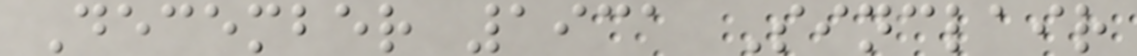December 1931 Sinclair
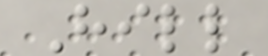Hill
